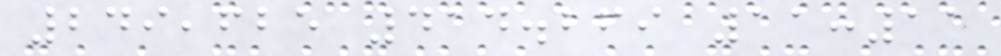249,625 414.269 11:11
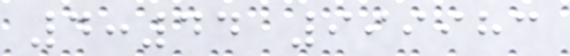4:44 999983
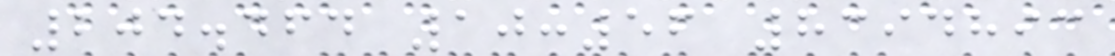204.464 10:56 8394893
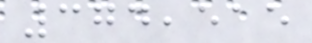374,515
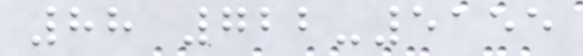88 722-5155
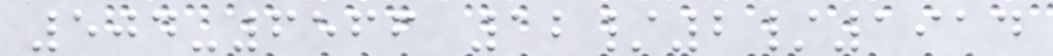504-6566 12/2/1914
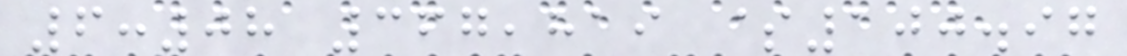6:08 367,819 $100.97
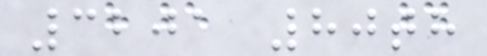3201 80th
